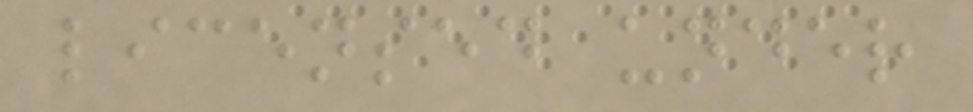licensed under
